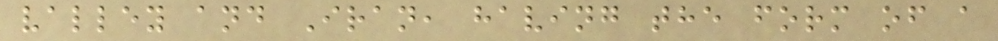valley and Iran, having the form of a
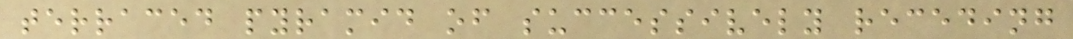terraced pyramid of successively receding
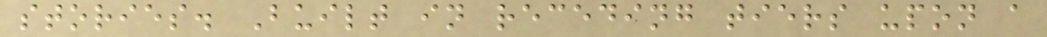stories. Built in receding tiers upon a
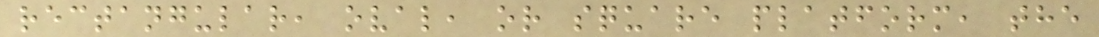rectangular, oval, or square platform, the
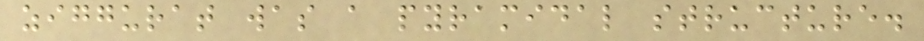ziggurat was a pyramidal structure.
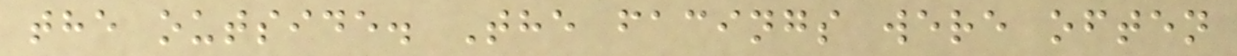the outside. The facings were often
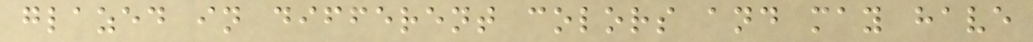glazed in different colors and may have
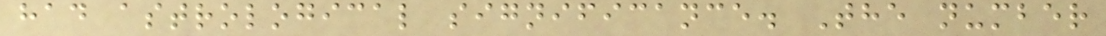had astrological significance. The number
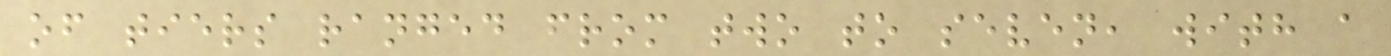of tiers ranged from two to seven, with a
